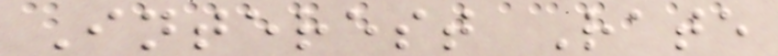Interest Rate
